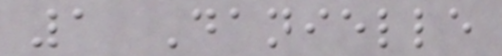1 Danielle
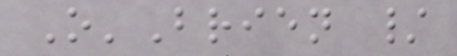O'Brien /
